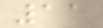11
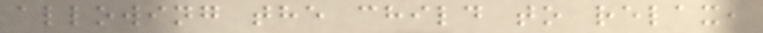allowing the child to relax,
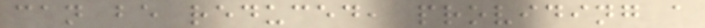can be reduced, providing a
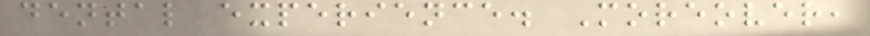dental experience. Moreover,
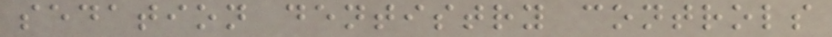sedation dentistry controls
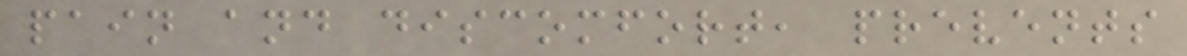pain and discomfort, prevents
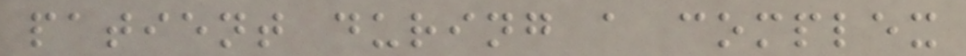patient during a complex
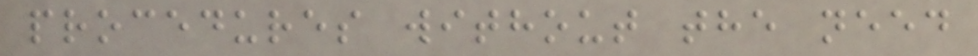procedures without the need
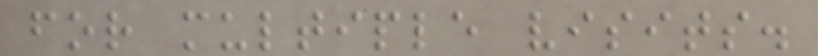for multiple visits.
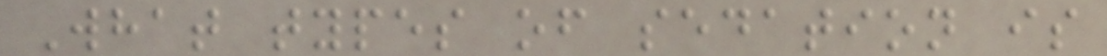What types of sedation is
